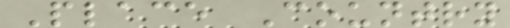Place Country
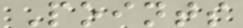Points
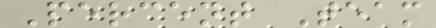Percent Team
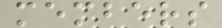members
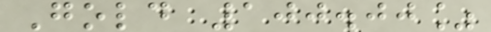Gold 100.00%
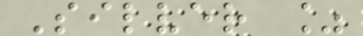Silver %
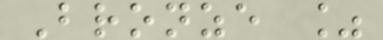Bronze %
